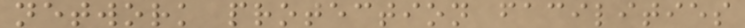network protection facilities
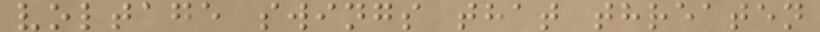voltage swings that threaten
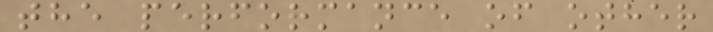the performance of other
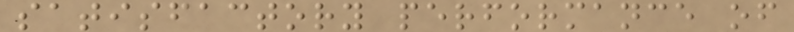satisfactory performance of
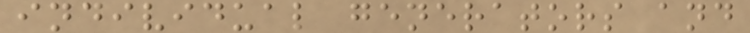individual generators and
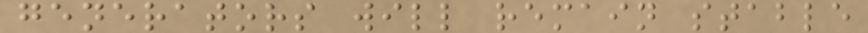generators will remain stable
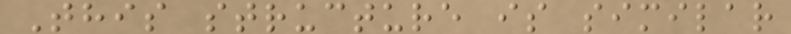This structure is similar
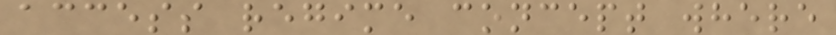access regime concept where
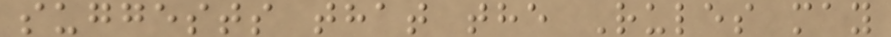suggests that the Rules may
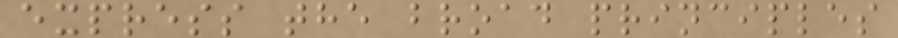express the broad principles
